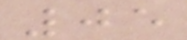05
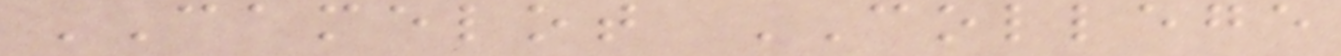CAMELOT COLLEGE
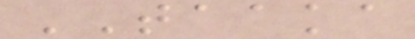TAAKA
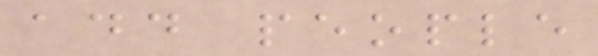add people
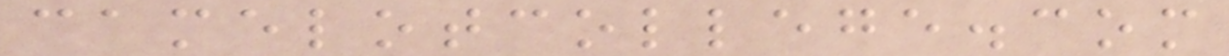camelotcollege.com
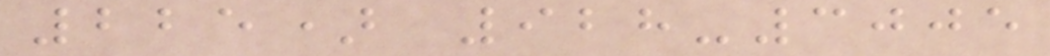225) 928-3005
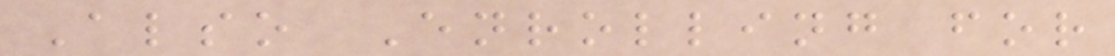Also Enrolling for
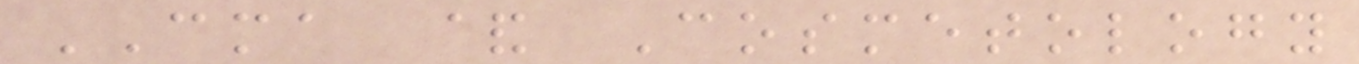CMA & Cosmetology
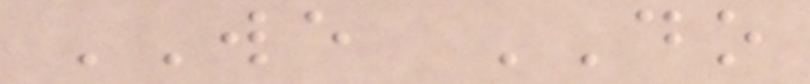WE DO
